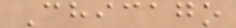Chicago
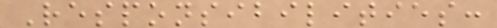Responsibilities:
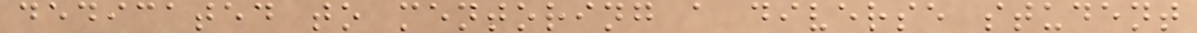dedicated to mentoring a diverse student
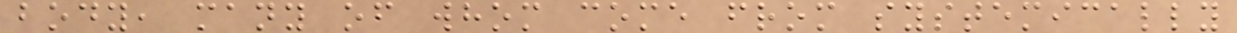body, many of whom come from systemically
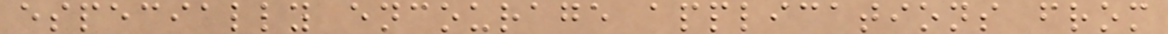especially encourage applications from
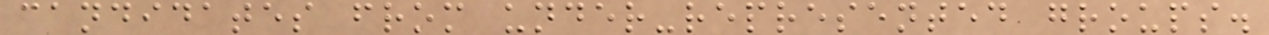candidates from under-represented groups.
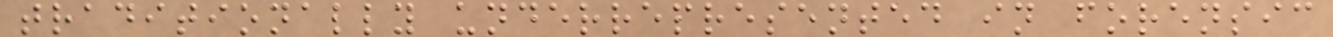traditionally underrepresented in forensic
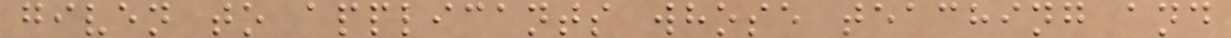given to applicants whose teaching and
